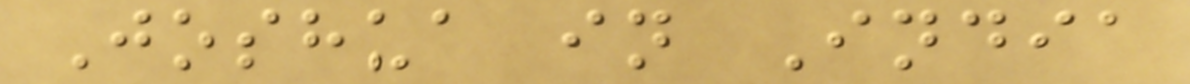Joshua in India
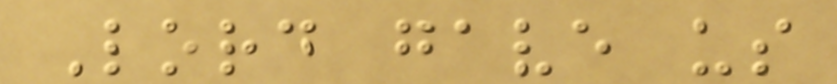Lord gave us
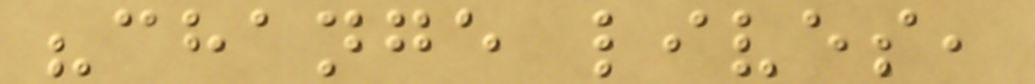"change lives,
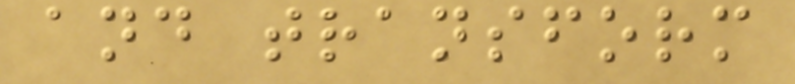and transform
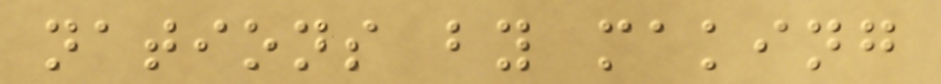nations by making
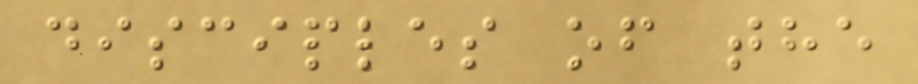disciples of the
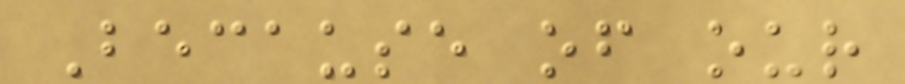Because of our
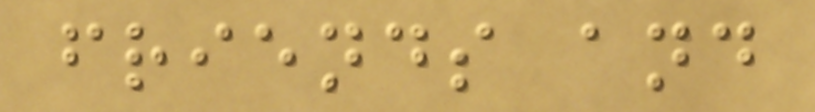friends and
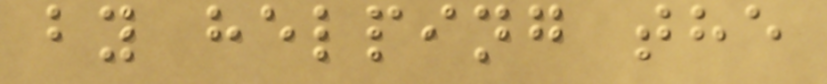by helping the
